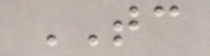TC
